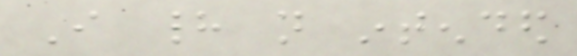I had not intended
